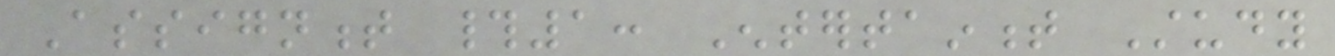Assignment #1: Entertainment Study
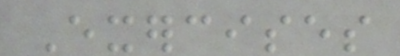Exercises
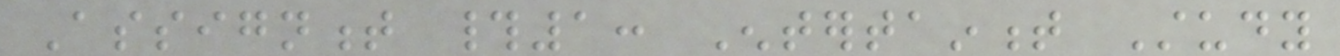Assignment #1: Entertainment Study
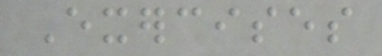Exercises
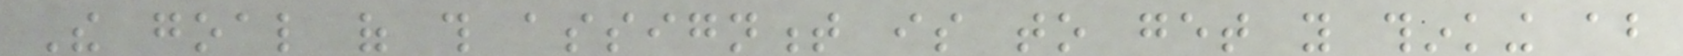The goal of this assignment is to get you thinking about
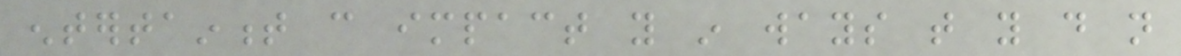entertainment can impact you in ways that you do not
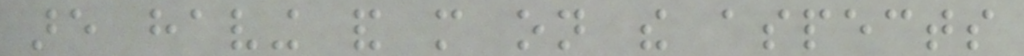are having and more on the aspects
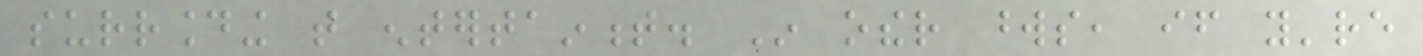surrounding that entertainment. In other words, if you're
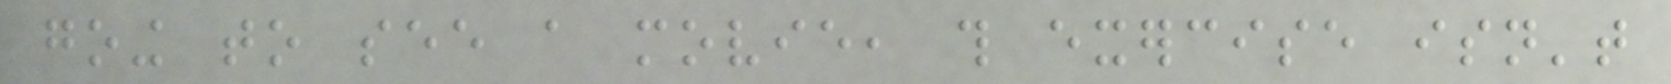going to see a movie, this exercise isn't
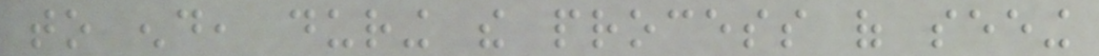to end, during the process of seeing
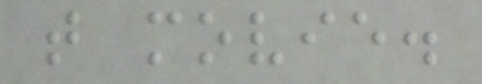that movie.
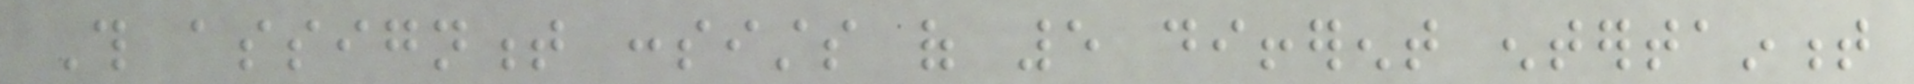This assignment consists of 5 different entertainment
